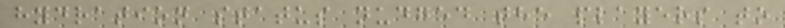hydration status nudged the players to
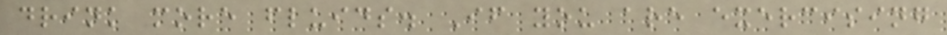drink more fluids. If you are exercising
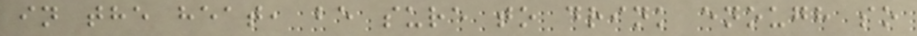in the heat, be sure to drink enough so
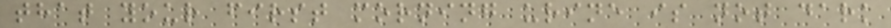that your first morning urine is not dark
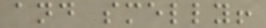and smelly!
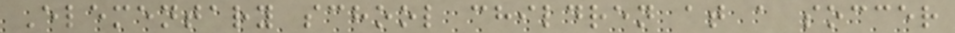Elementary school children at a soccer
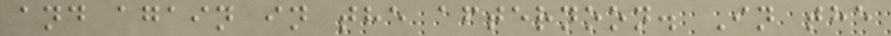and again in the afternoon. In the
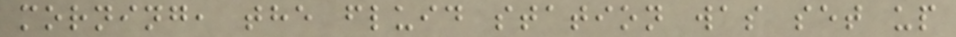morning, the fluid station was set up
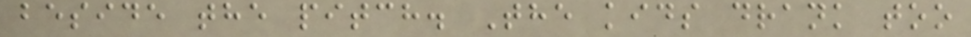beside the pitch. The kids drank too
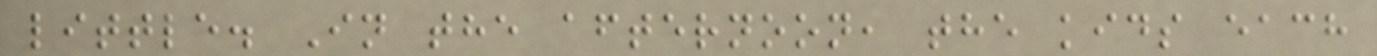little. In the afternoon, the kids each
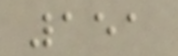151
